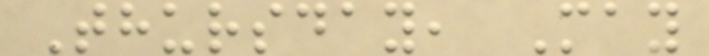Thursday, May
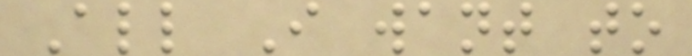All I want to
